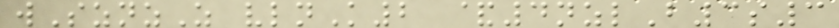wSznzZ vlnK2 &4nzlB3s3
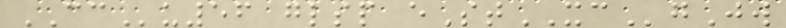CCu56 glsp eStXCgJw
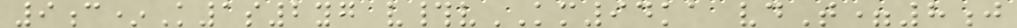9c*K1s2yg v#vKM94ka vdT=8j
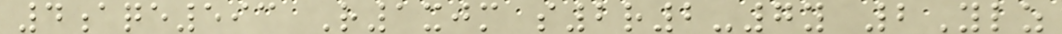4aqe593 R1xjm s2r2-7y 2Ylz
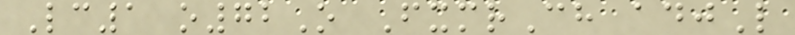Lc1 o72O FxmrCh adjL
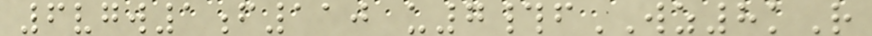6vgw1f110 u7#fWZ8kR
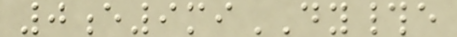0e9miDY#e
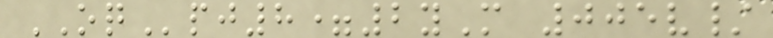OQpj8=2yM 005v/
